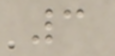3
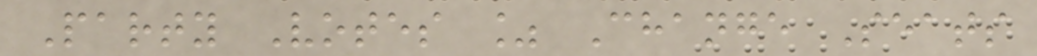Party Votes % Change Seats
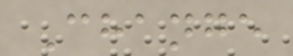Change
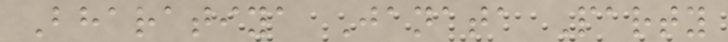Bharatiya Janata Party
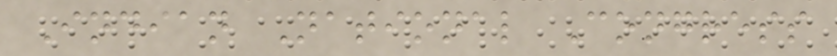Indian National Congress
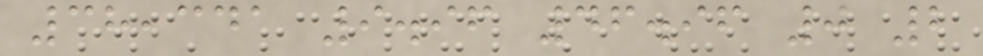38,341 9.96 46.96 0 2
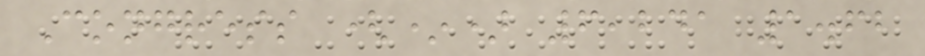Congress (*) 6,241 1.62
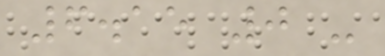6.15 0 -
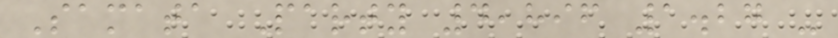Samata Party 4,896 1.27 -
